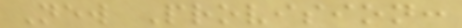New Provision:
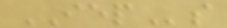IEPs
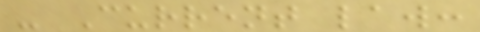- Current law:
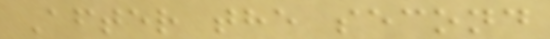After the second
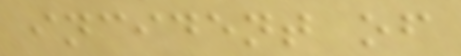incident of
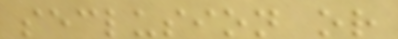seclusion or
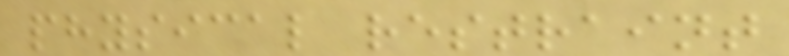physical restraint
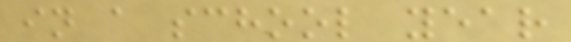in a school year
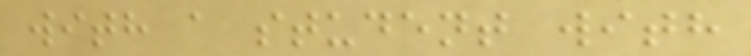with a student with
